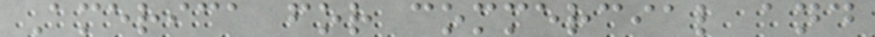America for commercial and
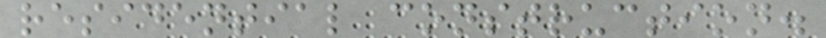residential construction.
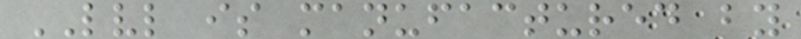LVL is manufactured by
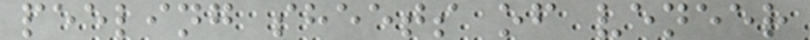peeling sheets of veneer
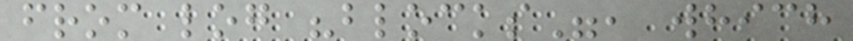from log "blocks", which
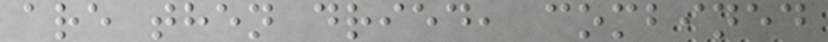are then dried, combined
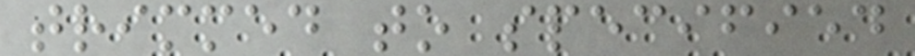trimmed to specified
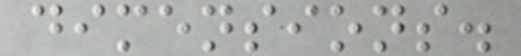dimensions.
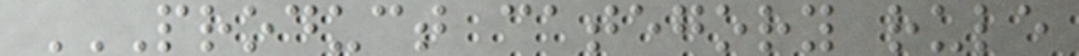PRODUCT CATEGORY RULE
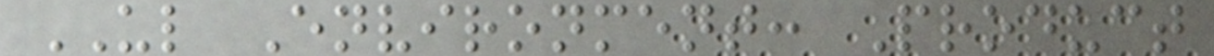UL Environment: Product
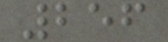256
